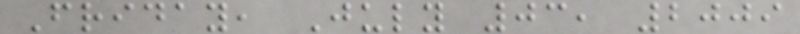Friday, July 03, 2009
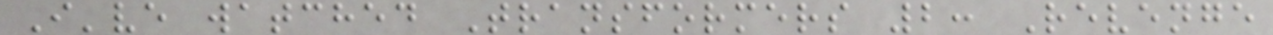I've watched Transformers 2: Revenge
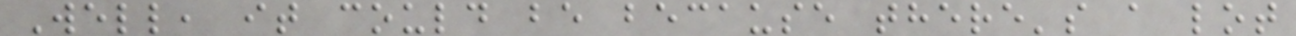Well, it could be because there's a lot
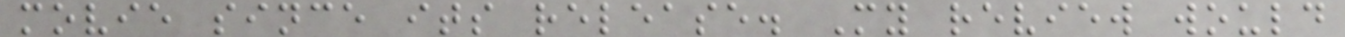movie since its release. My review would
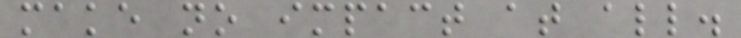make no impact at all.
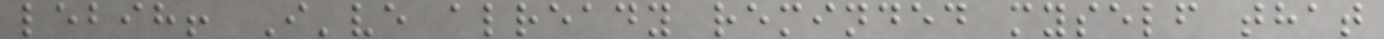lebih! I've already reminded myself that
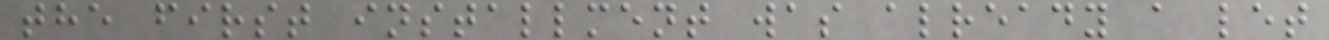the first installment was already a let
